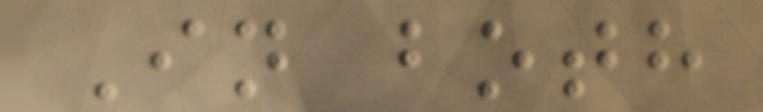In both
